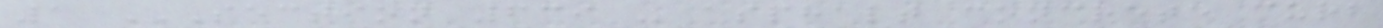1 SECTION 639 - ASPHALT CONCRETE CURB
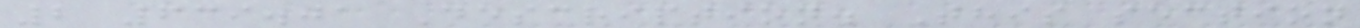2 639.01 Description. This section
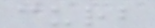curb
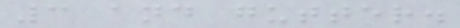3 and gutter.
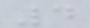4
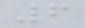6
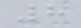8
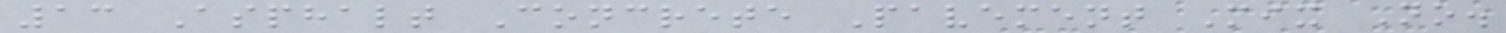13 Asphalt Concrete Pavement Mix No.
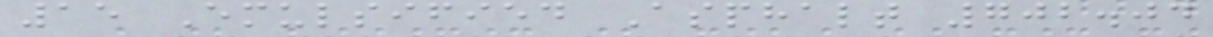15 Emulsified Asphalt 702.04
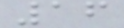16
